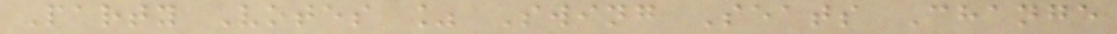Party Votes % Swing Seats Change
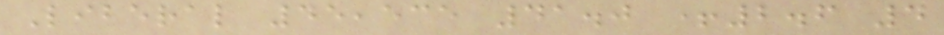Liberal 45,535 41.0 +2.6 4
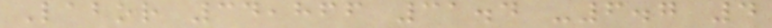Labor 34,866 31.4 -6.7 4
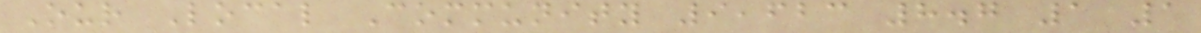Our Local Community 9,623 8.7 1 1
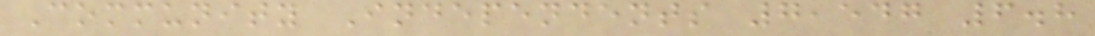Community Independents 7,547 6.8
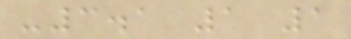-3.1 1 1
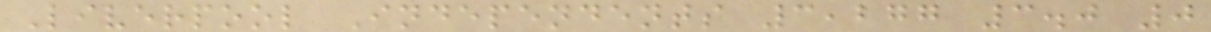Liverpool Independents 3,277 3.0 0
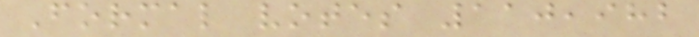Formal votes 110,982
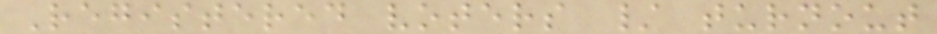Registered voters / turnout
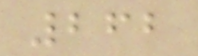262
